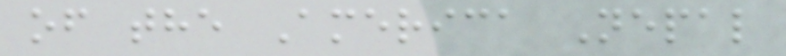of the America Nepal
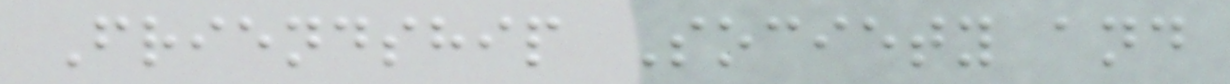Friendship Society and
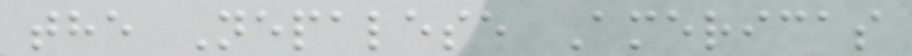the Nepalese Americas
